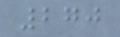270
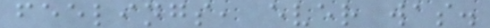feelings, ever was.
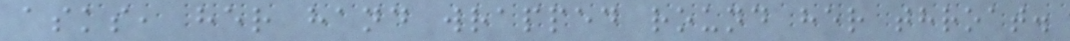asks, her hand wrapped round her throat.
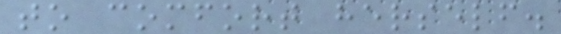to comfort herself.
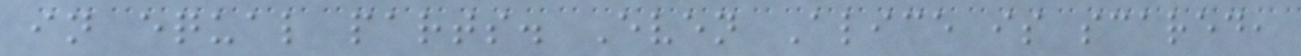in equal parts. Even Alice is scared,
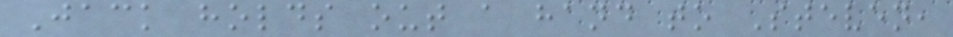Jack holds out a hand to Steven,
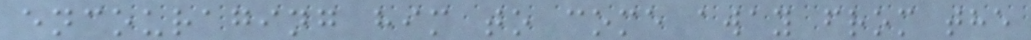encouraging him to come away from the
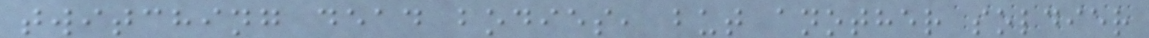twitching dead bodies, but another soldier
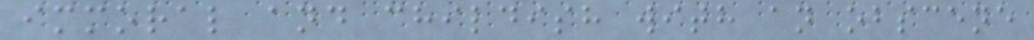immoral and childish with an obscene
